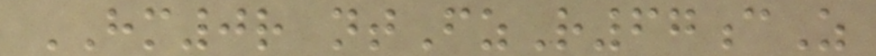HM0r ntFzR67cZ
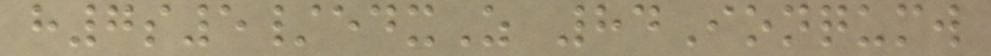h7s5/edxZ 84Ionqumw
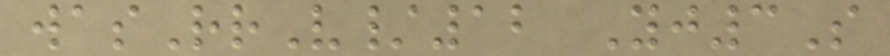wasRrV/12 Yj3S
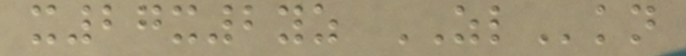x27x2yz ZLkn
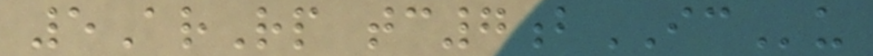5ArRp tc7bICu
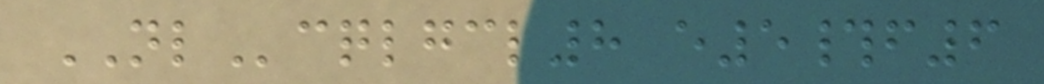NLcqlgcl8 e5#f6
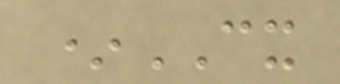*CX
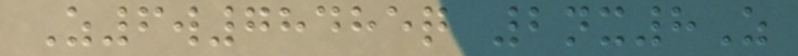Z6w78485q 2nx8Z
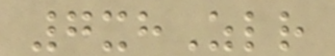7xhZlr
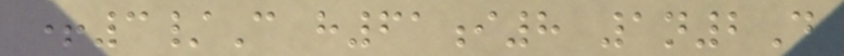+3/C h61i8 1n2D
